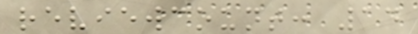reviewcount: 14
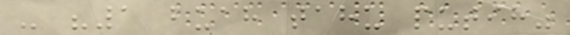- "1 buah tahu putih"
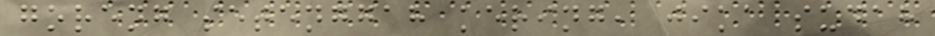goreng setenggah kering, jika sudah
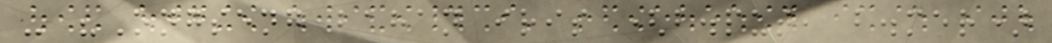- "Ongseng bahan iris (b.put, b.mer)
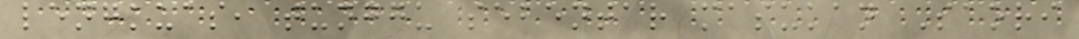lengkuas, tunggu sebentar masukan Saori
